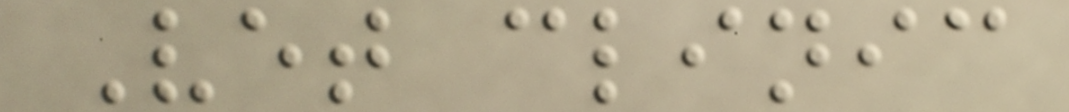Vet clinic
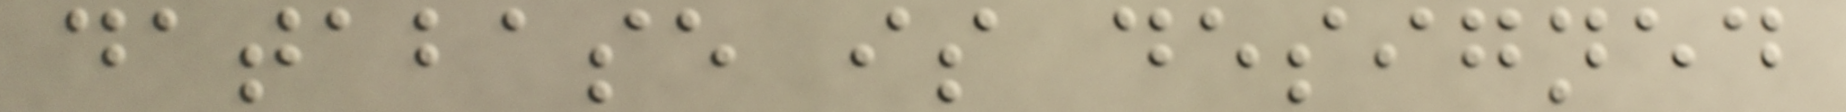database is designed
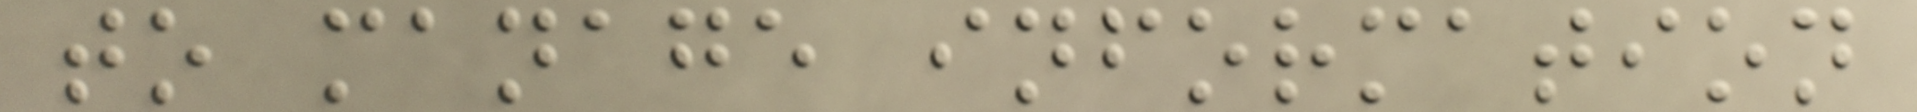to manage information
